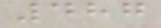487
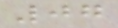07
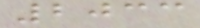2033
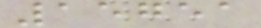15751
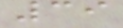39
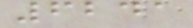6241
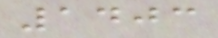1403
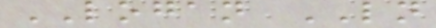LOGAN LN
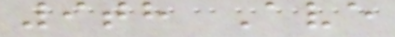9th Ave
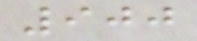900
